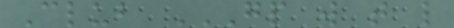Club GP W T L
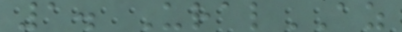1. UralAZ
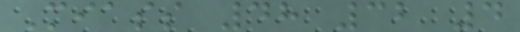Miass 48 32 4
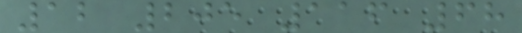12 205 116 68
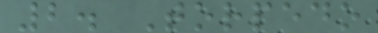2. Torpedo
